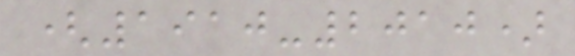(1910-2010)
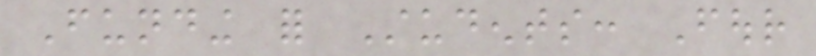Funding for Students: Four
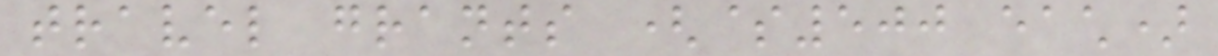travel grants ($500 each)
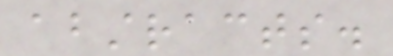abstracts.
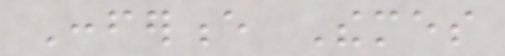Conference Themes
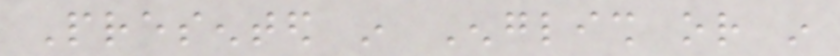Presented in English or in
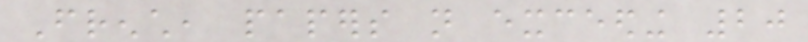French, papers not exceeding 20
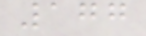177
